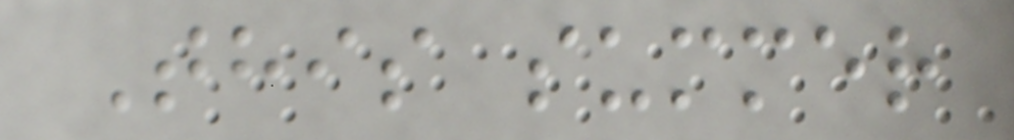This summer
